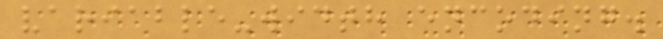variable-width encoding.
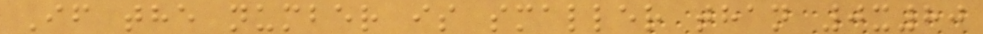If the number is smaller than 0x80
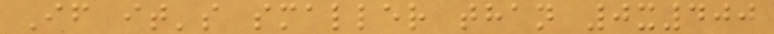If it's smaller than 0x400
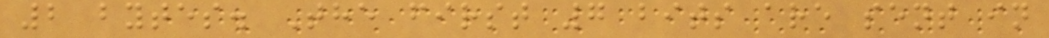2 bytes. The first 7 bits are sent in
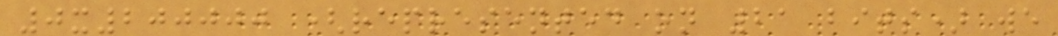0x200000 (represented on 21 bits) we
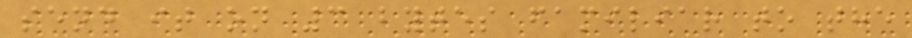send it on 3 bytes familiar to the
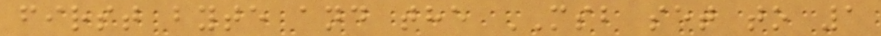first byte and the MSB set to 1
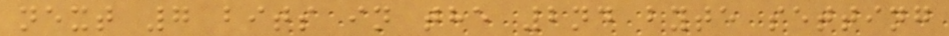next 7 bits in the 2nd byte setting
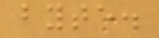byte.
